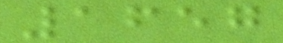1657
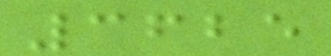3625
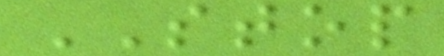STOP
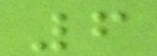6
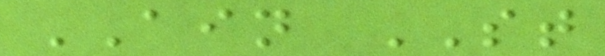AIN ST
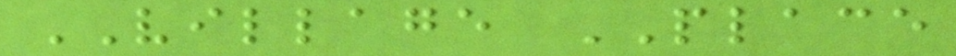VILLAGE PLACE
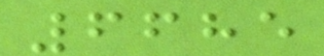6685
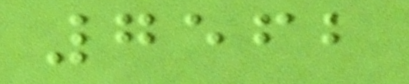7562
